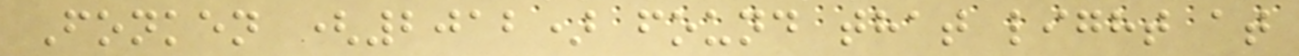Fonken (2012) found that light at
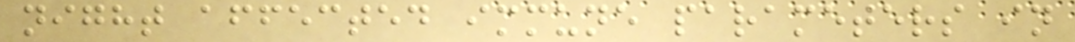night affected immune parameters in
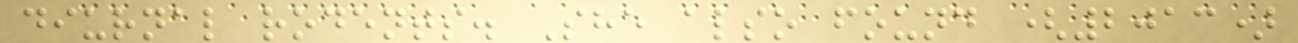diurnal rodents. She also found (2013)
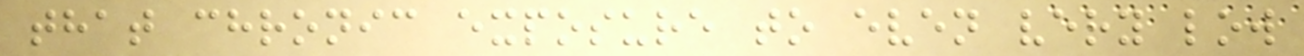that chronic exposure to even very low
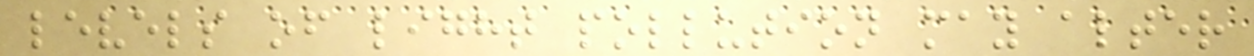levels of light pollution may alter
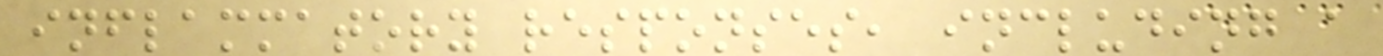inflammatory responses, including a
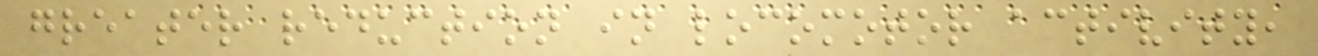greater reduction in locomotor activity,
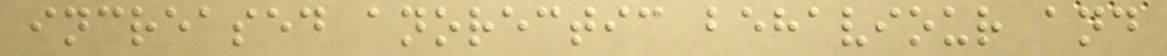increased anorectic behaviour and
